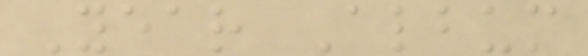Year Album
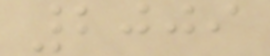2009
